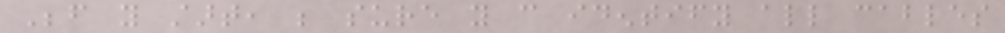Before you start, be sure you can identify all cables
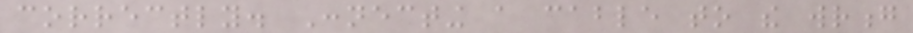correctly. Connecting a cable to the wrong
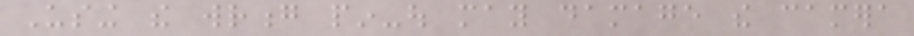Using the wrong pin-out may damage the camera
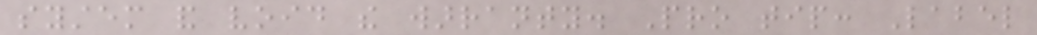system and void the warranty. Pro tip: Label
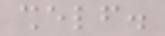shelf.
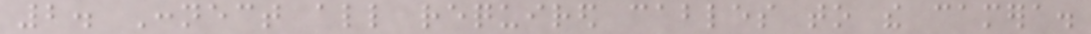2. Connect all required cables to the camera.
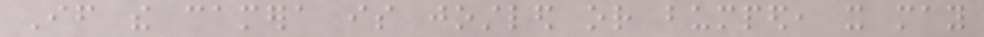If the camera is jostled or bumped, it may
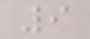9
